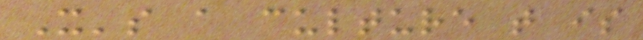It's a culture that is
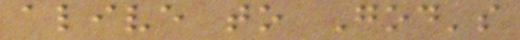alive to God's
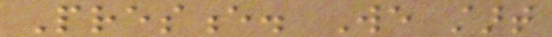Presence. We start
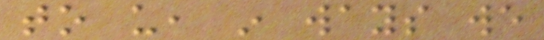to us, in ways we
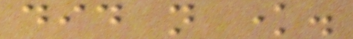did not know.
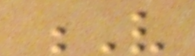V
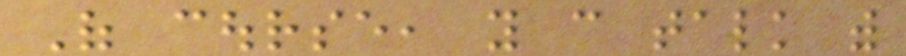Of course, you can talk with
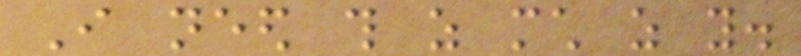I need this as much as you.
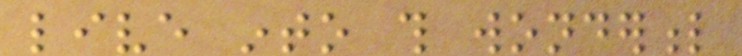live into this wonderful
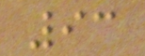93
